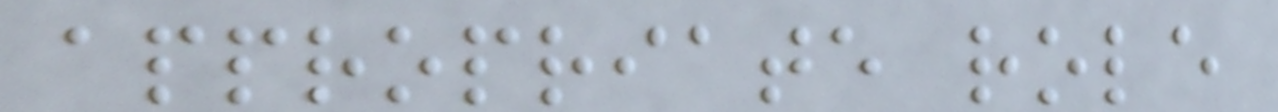appropriate role
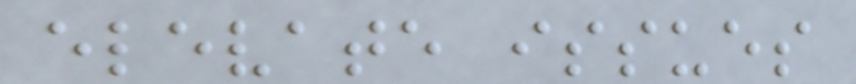elevate issues
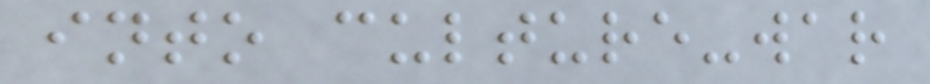into culture-war
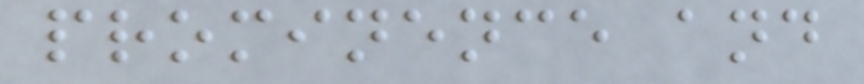prominence and
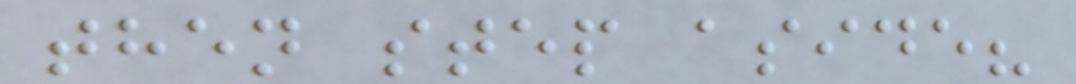then step aside?
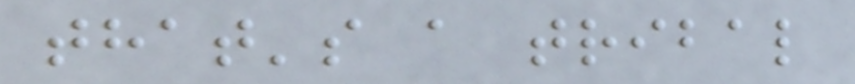that's a tribal
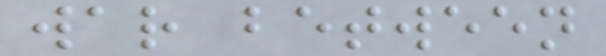war between
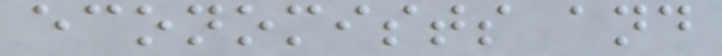economists and
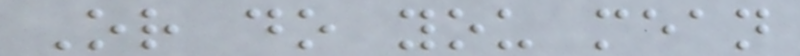Or do you mean
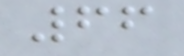66
